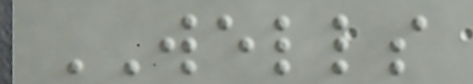WELLS
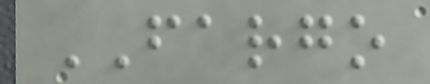FARGO
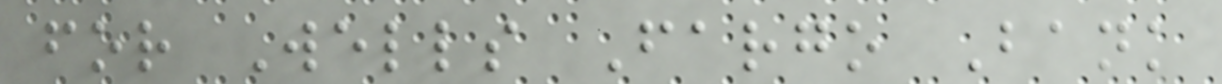for Wells Fargo Bank
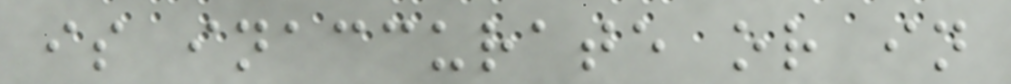is inaccurate or in
